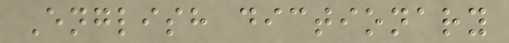English dictionary
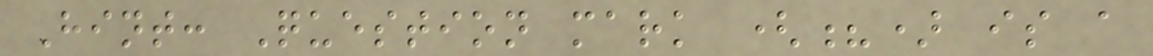Hint: Question mark (?) is a
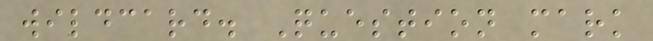wildcard. Question mark
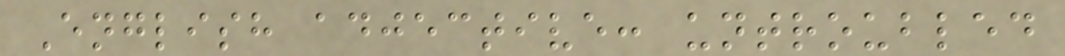English adjective: untroubled
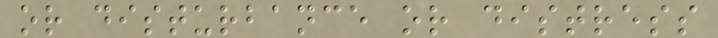or disturbance or distress
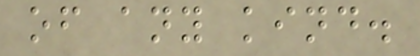of any kind.
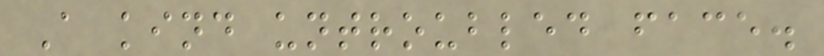A kind untroubled face.
